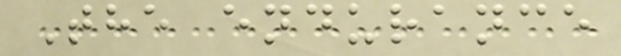The endurance
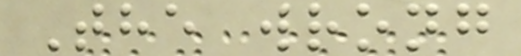The wrong
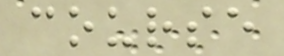course
